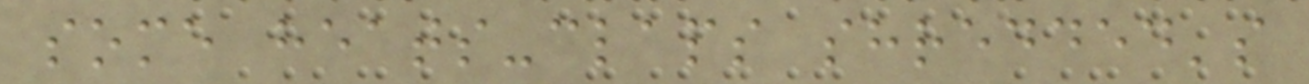some heats-claps shredded's
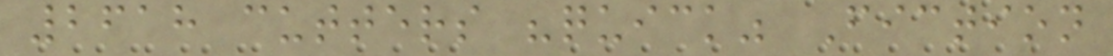2618 cutters "quick" Fiction
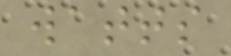watts
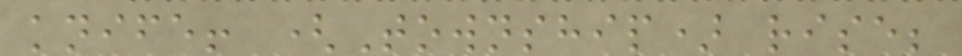knife! (Township) rise;
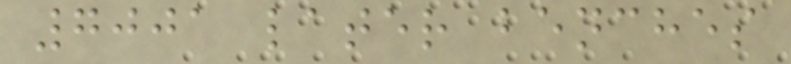7001 later benches
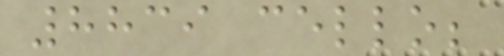8839 cello;
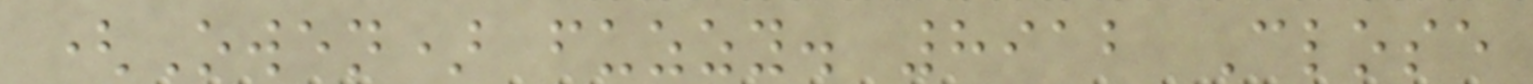(Owen) fuzzy. 8912 Close
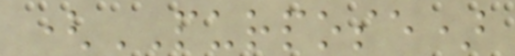(PURPOSE)
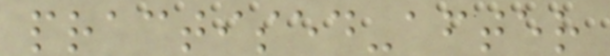practised-after
